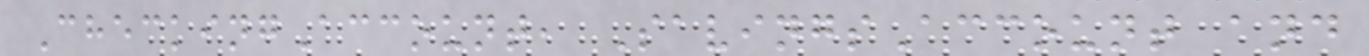CheckingAccount, SavingsAccount and
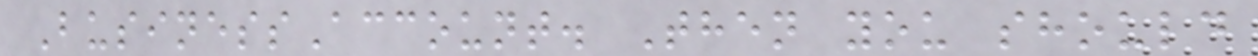BusinessAccount. Then you should
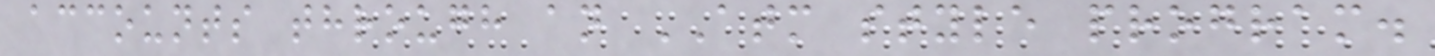accounts through an ATM style program.
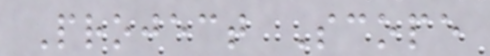Project Scope
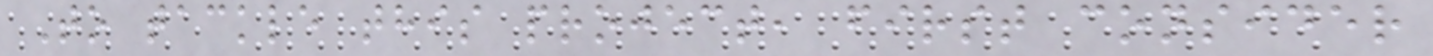To tackle this project, first consider
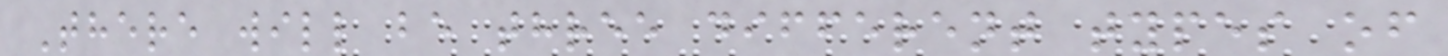There will be three different types of
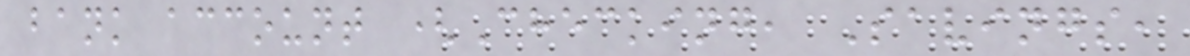bank account (Checking, Savings,
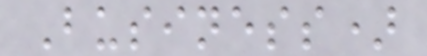Business)
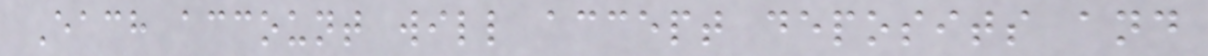Each account will accept deposits and
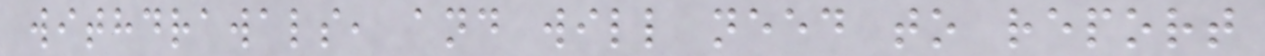withdrawals, and will need to report
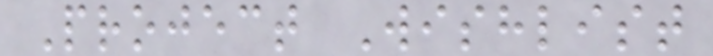Project Wishlist
